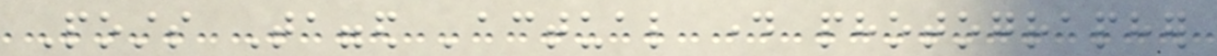Posts Tagged 'actual day photographer
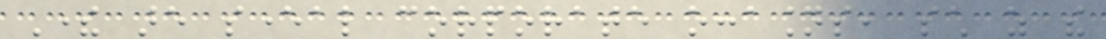There are several corporate occasions, such as the
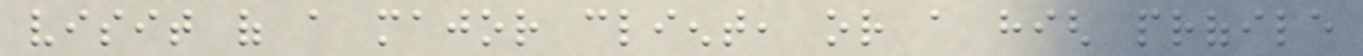visit of a major client, or a high profile
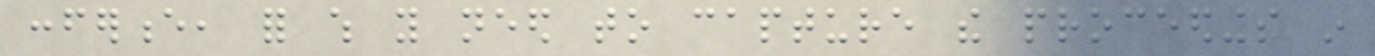conference, for which you need to capture the proceedings in
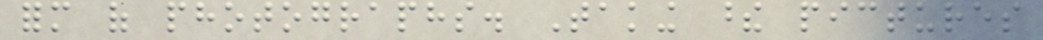form of photographs. Taking these pictures
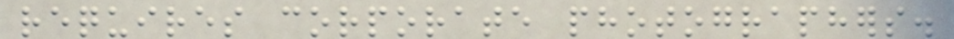requires corporate photographers.
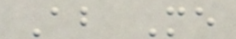About Me
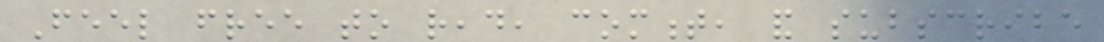Feel free to read, comment, and subscribe
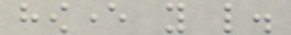however you like.
